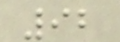92
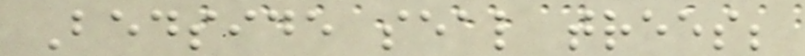Bedside seal trees;
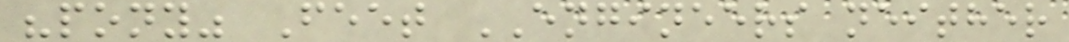"pony" Feet ENGINEERS neither
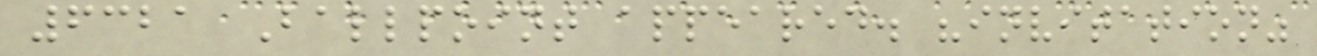6321 Ballpoint appeared. "invitation"
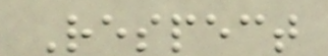Respect
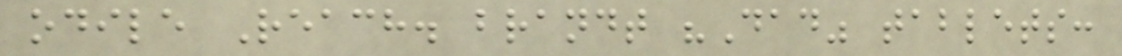odile Reach. brandt "Dad" tablets:
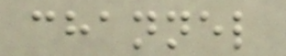channel
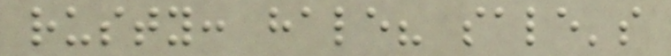rusty: hale? sale's
